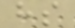hs
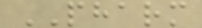PHARM
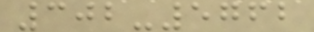302-5762
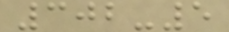302-5
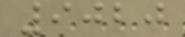9020
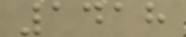1418
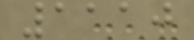1110
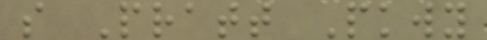s Pratt Pkwy
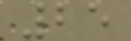25
